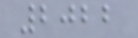2022
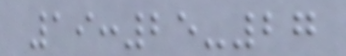19:25-27
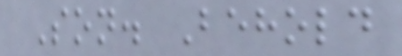Son. Behold
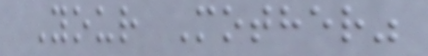Your Mother"
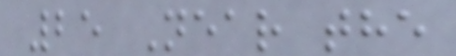25 Near the
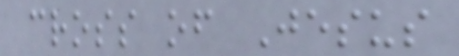cross of Jesus
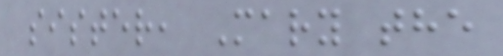sister, Mary the
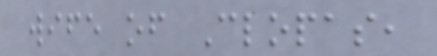wife of Clopas,
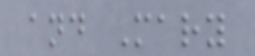and Mary
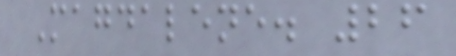Magdalene. 26
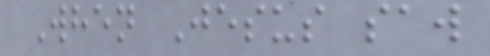When Jesus saw
